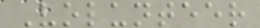Volunteer
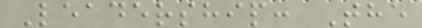Leadership: The
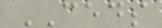CEDS
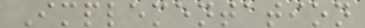Implementation
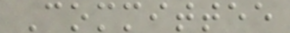Committee
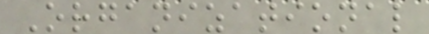Organizational
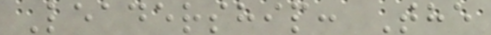Leadership: The
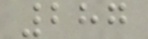287
